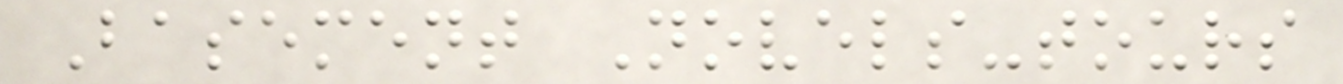Basement Novels-tours
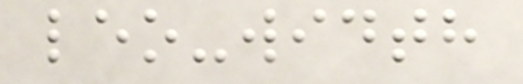leo-width
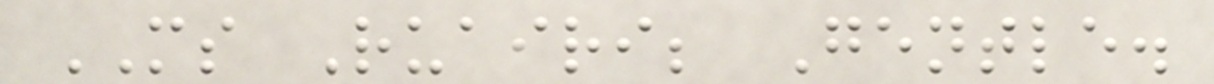MS Ruairi; Gentle.
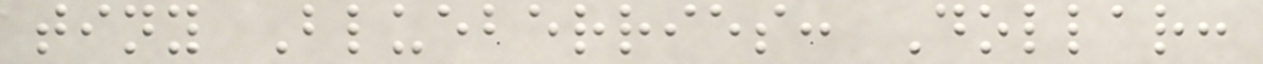tiny Blueberries: Dollar:
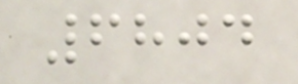6804
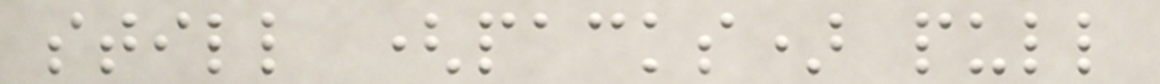still (packs) pull
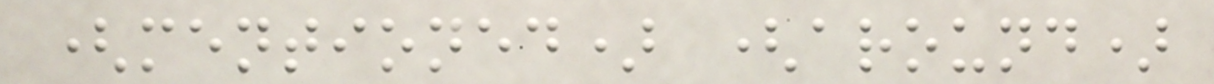(mentioned) (around)
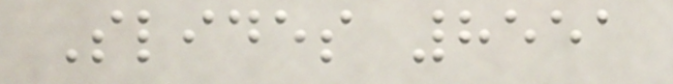Slides 8551
